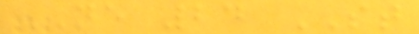NE 24 ST
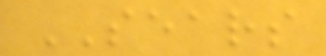SEARS
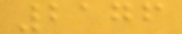2176
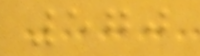570
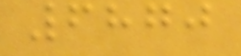6870
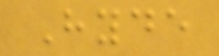Hyde
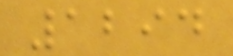1294
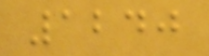1240
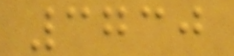3730
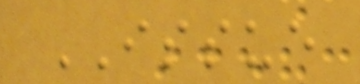ISSUE
